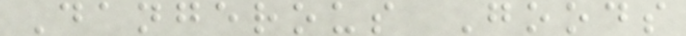Dangerous Goods
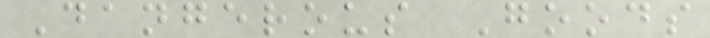Dangerous Goods
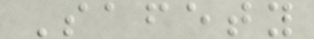Safety
